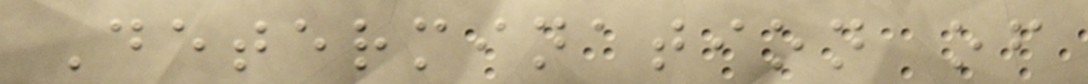Determination of
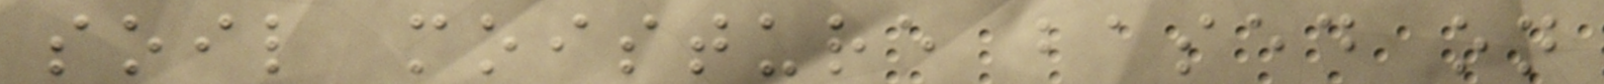soil moisture based on
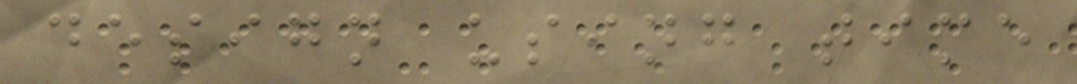design using time
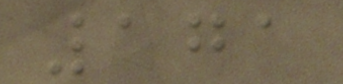171
